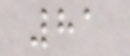81
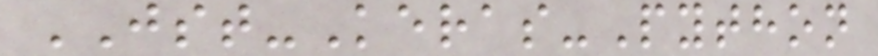JST-Keras-Python
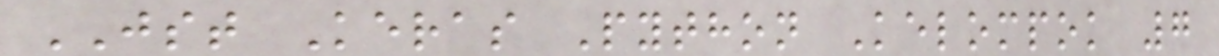JST Keras Python Kelompok 7
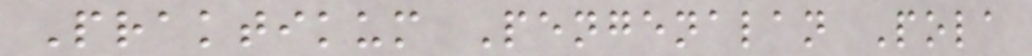Praktikum Pengenalan Pola
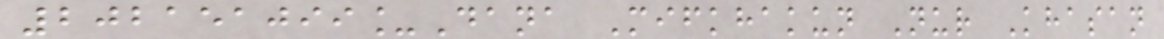202151099_Dana Mifkhakun Nur Khasan
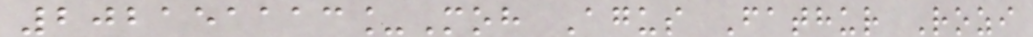202151113_Moh Agus Fathur Rozi
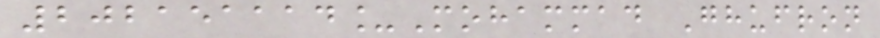202151114_Mohammad Ghufron
